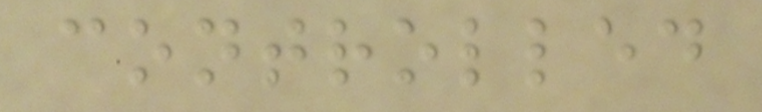controlled
